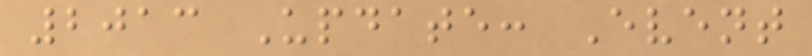2013 Update: Event
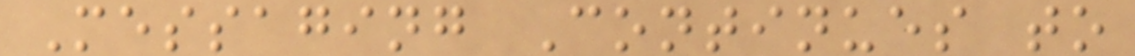Messaging Continues to
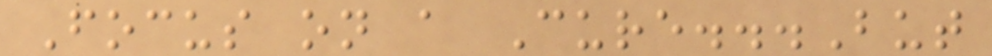Focus on a Cure...But
